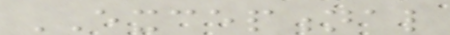EXCEPTIONAL
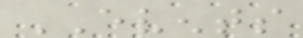EVENTS
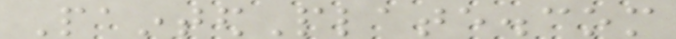PaintedPlate.com
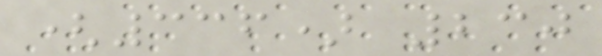(336) 230
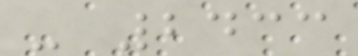- 2433
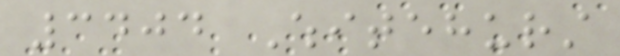3404 Whitehurst
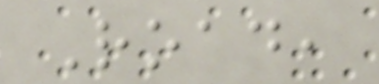Road,
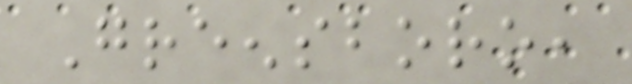Greensboro,
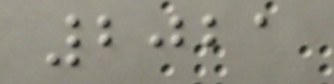2021
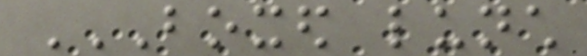BOXED LUNCH
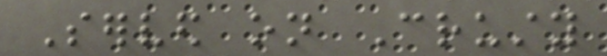Served on Crusty
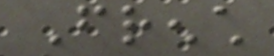French
